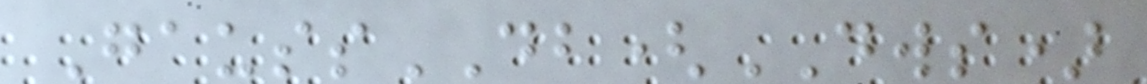GaussDB(DWS)
